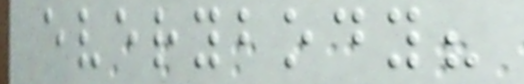everybody?
